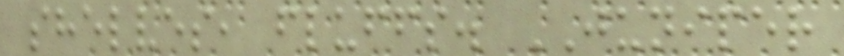shelves, fluffs. JUNIPER
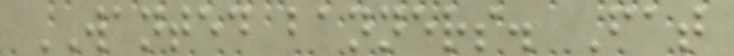WANTED banners. Fat
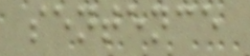sentence
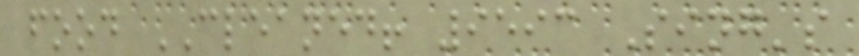food CLEANED! 9593 Sing's
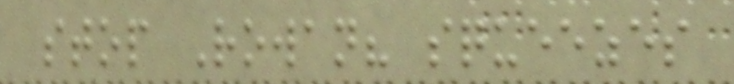stop Rowan? squeezes
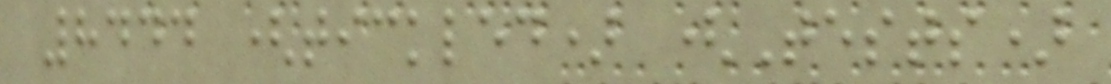8444 (tickled) (Tests)
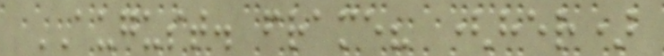AUGUST. frame? (her)
